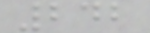242
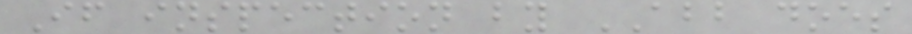If inspection by ABB does
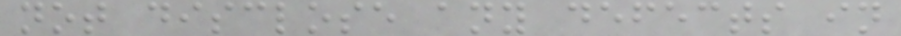not disclose any defects in
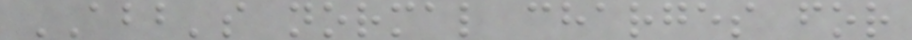ABB's normal charges for
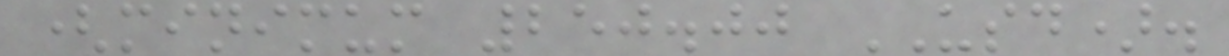(minimum 250.00 USD).
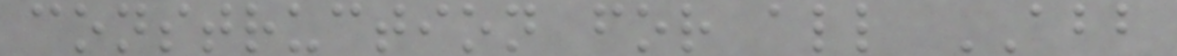construction for all ABB
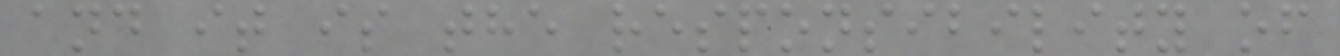and it is the responsibility of
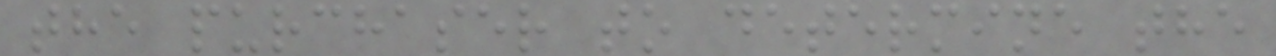the purchaser to determine the
